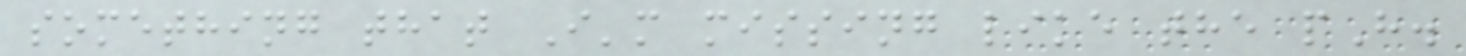something that I'm missing like the pH.
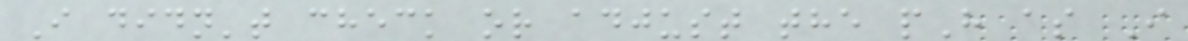I didn't check or adjust the pH as I
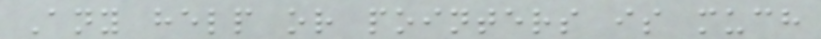Any help or pointers is much
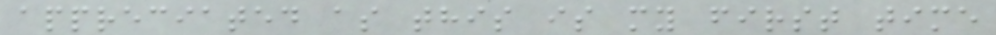appreciated as this is my first time
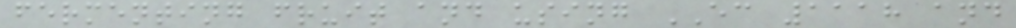fermenting fruit and using EC 1118 and
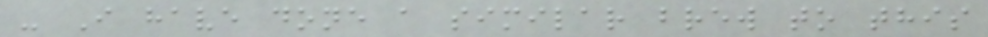- I have done a similar brew to this
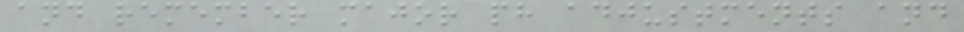and remember major ph adjustments and
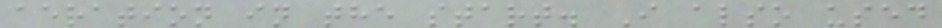aeration in the start. I also used
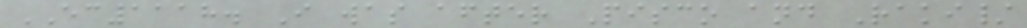EC1118. I was after Pisco and Raki/
